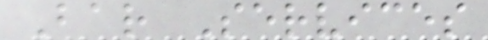Bar Services
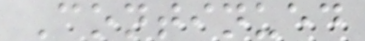Continued
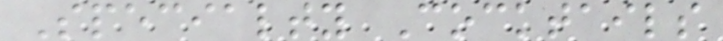Specialty Cocktails
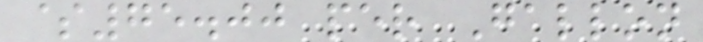$75.00 per Gallon
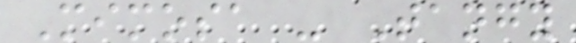Mimosa - Tangy
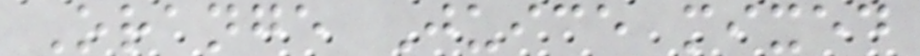Orange Juice mixed
